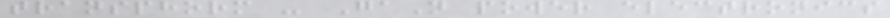transphorm - GaN power electronics
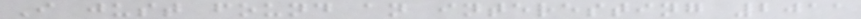I just found an interesting 2011
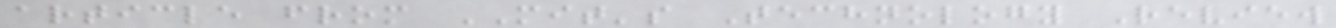article from MIT's Technology Review
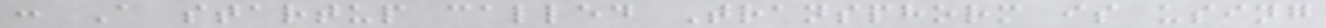: A startup called Transphorm is using
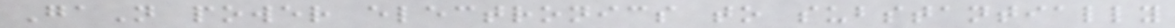GaN power electronics to substantially
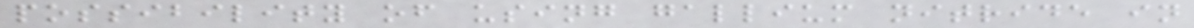possibility of using gallium nitride in
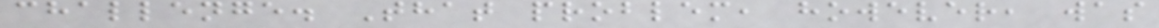challenge. That problem, however, was
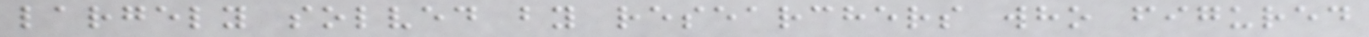largely solved by researchers who figured
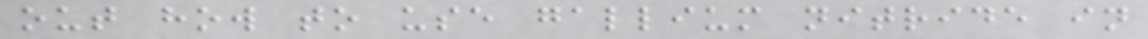out how to use gallium nitride in
